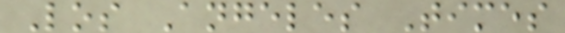Los Angeles Times
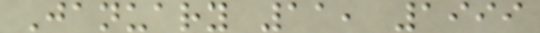January 11, 1999
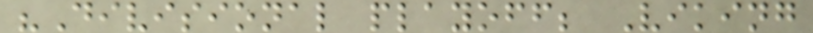"Divisional playoff; Viking
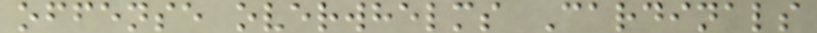offense overwhelms Cardinals
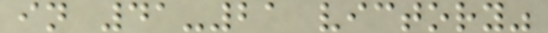in 41-21 victory"
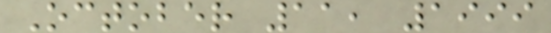October 11, 1999
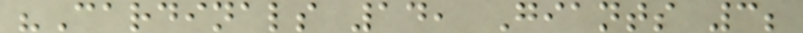"Cardinals 14, Giants 3;
